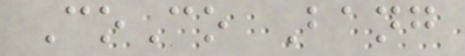CoCo Bang
